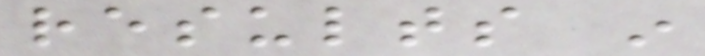results in
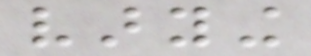varying
